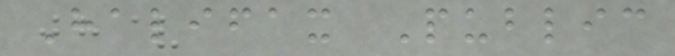Halifax Public
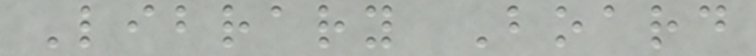Library Board
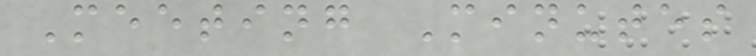Meeting Minutes
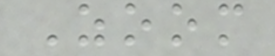Zoom
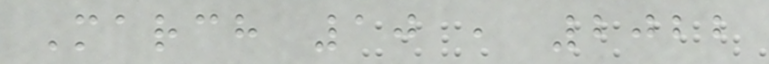March 10 , 2022
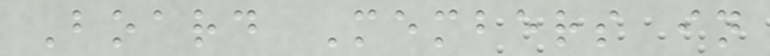Board Members in
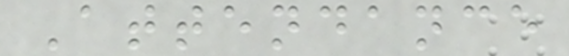Attendance
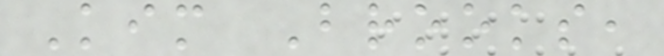Kim Brooks,
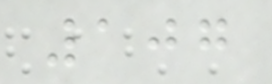107
